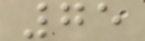75
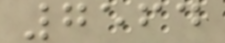7564
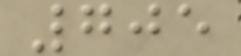705
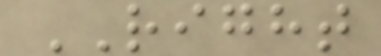RIGHT
